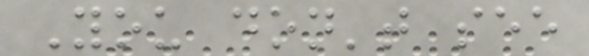You don't see
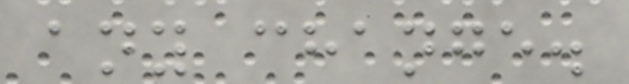any change.
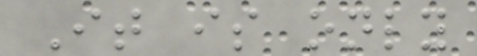It is only
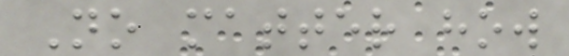No matter how
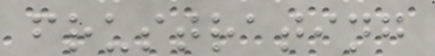frustrating
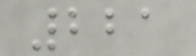221
